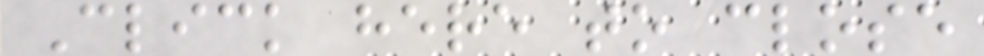Click here to close
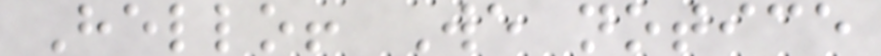Hello! We notice
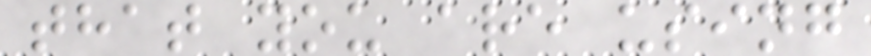that you are using
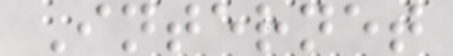Internet
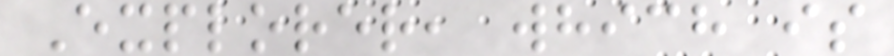Explorer, which is
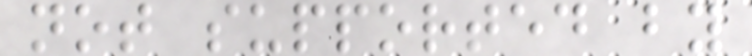not supported by
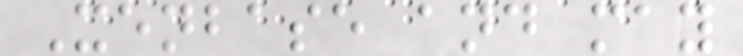Xenbase and may
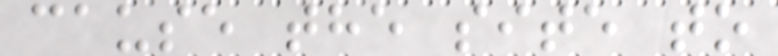cause the site to
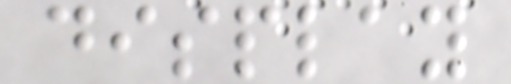display
